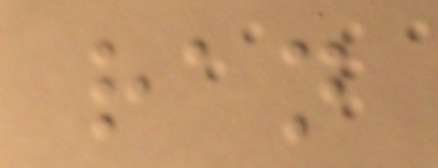ran
